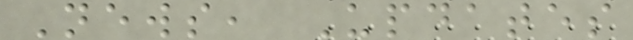News, Updates
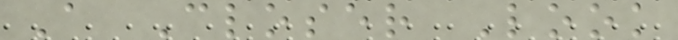A Closer Look
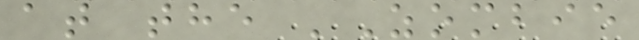at the 'Zombie
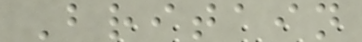Britain
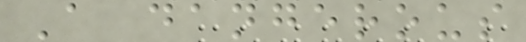A dangerous
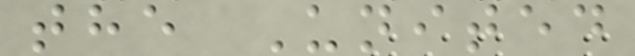the United
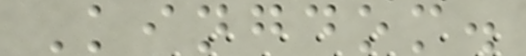Kingdom.
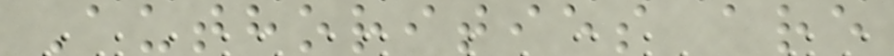Authorities are
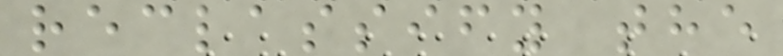reclassify the
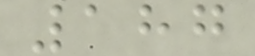187
